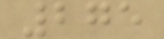275
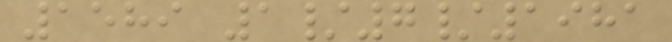1589 1/7/1981
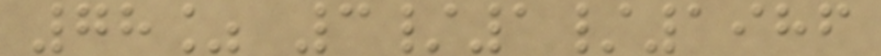78% 3/1/1986
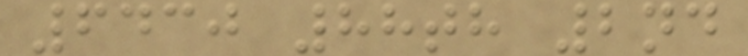6430 88th 2nd
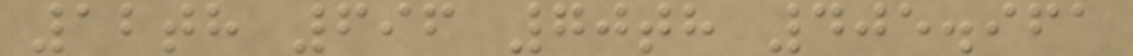12th 696 70th 405.961
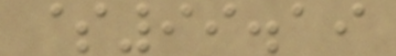$99.19
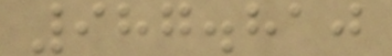987.810
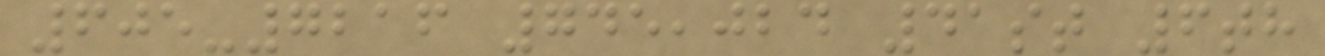605-7216 745,024 41st 6th
